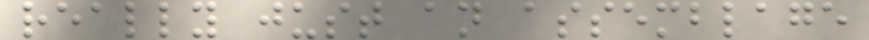really just an assemblage
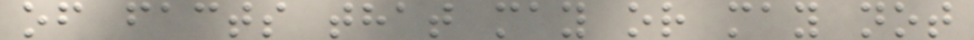of facts that may or may not
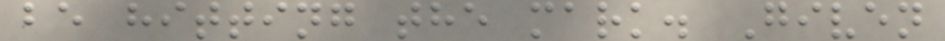be hitting the mark. Given
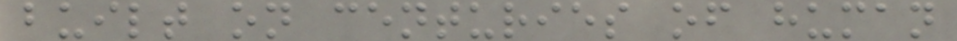built on centuries of human
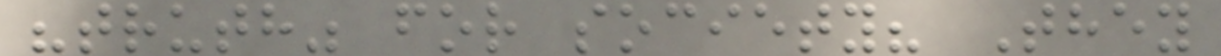"truth" for society? They
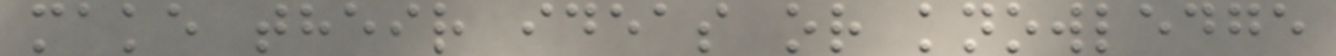make their ideas or knowledge
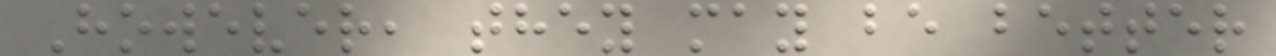However, they may be better
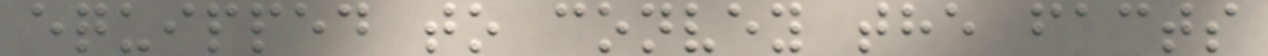equipped to convey the facts
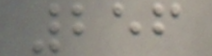256
